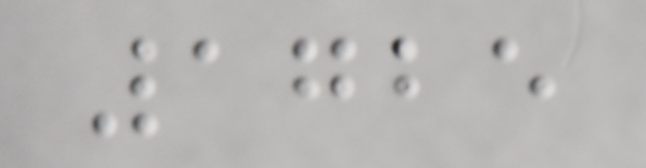1725
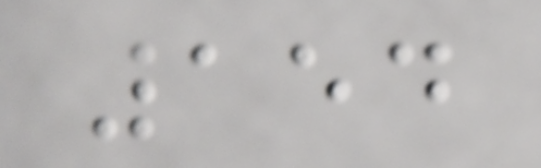154
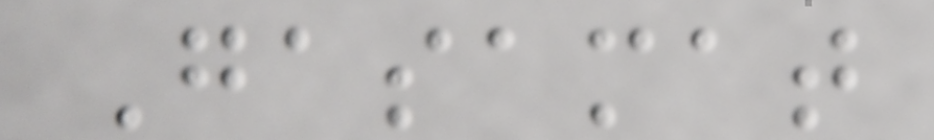Gasamat
